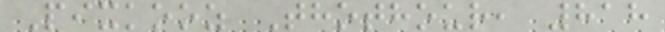Pixkooz Thothour, 818
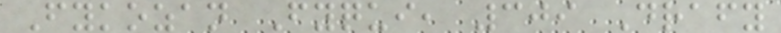Fykozan Fyqui, 309 Drafy
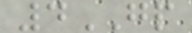4GP
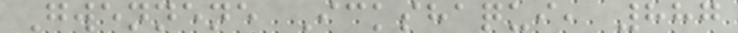Gwennene Ickshaqui, 887
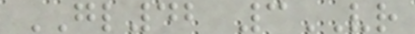GL42 3VR
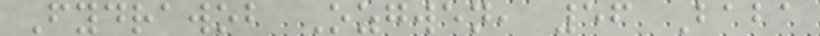Fydrawob Ozgwen, 56 Baba
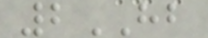2HB
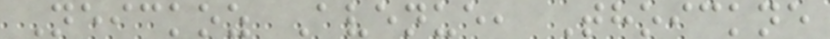Neickoz Avenue, Thoickne
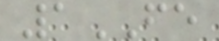1FE
